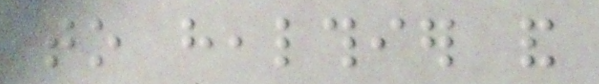to healthier and
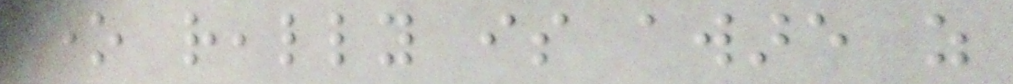one really is aware as
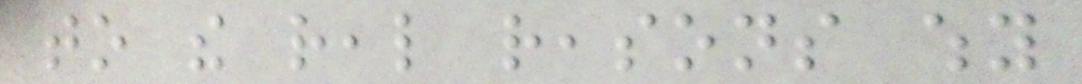to the real reasons why
